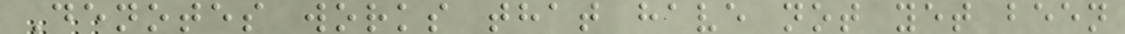Denotes works that have not yet been
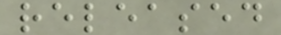released
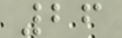26
